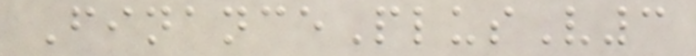FinancePlusV3
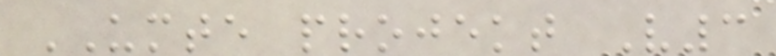UMTE projekt V3
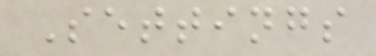Settings
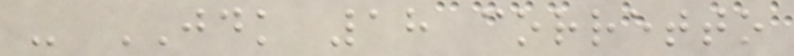- JDK 18 corretto
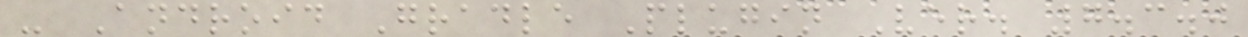- Android Gradle Plugin Ver. 7.3.0
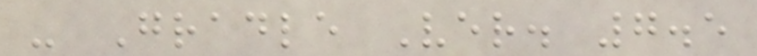- Gradle Ver. 7.5
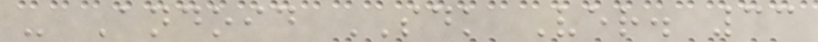- Andoid SDK Ver. 33
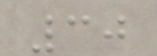30
